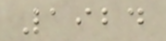1924
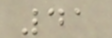41
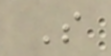S
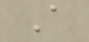A
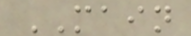MAIN
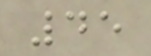45
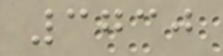3730
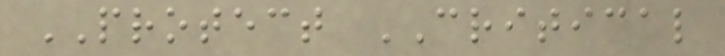PROTECT CRITICAL
